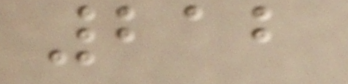212
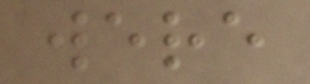were
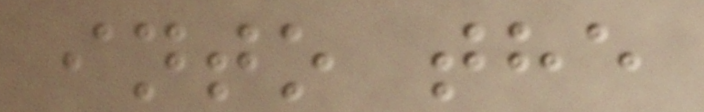into the
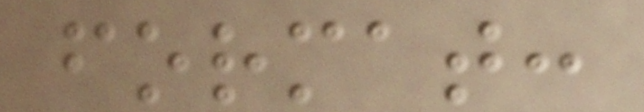format:
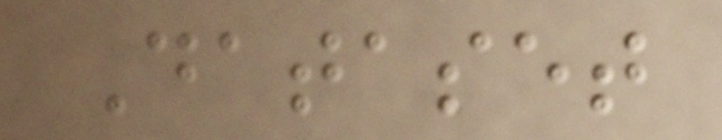Dataset
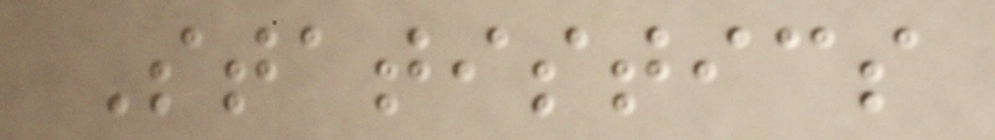Statistics
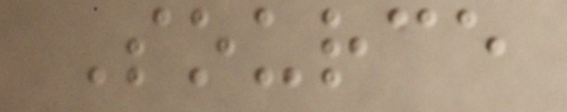Source
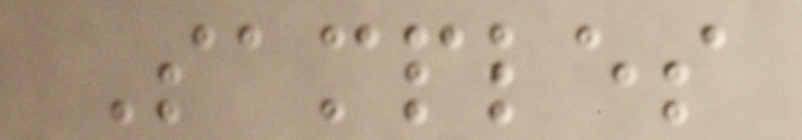Samples
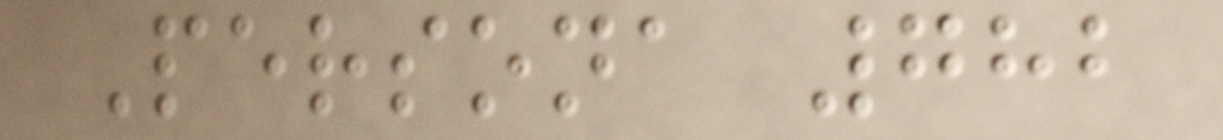Persona 782
